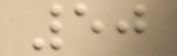50
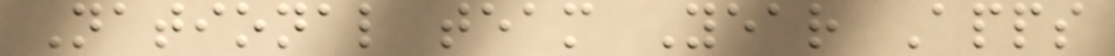National team Year Apps
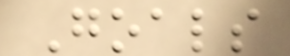Goals
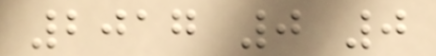2017 0 0
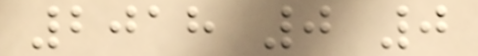2018 0 0
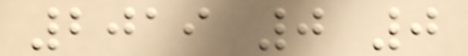2019 0 0
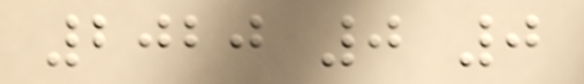2020 0 0
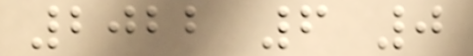2022 6 0
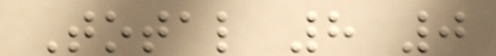Total 8 0
